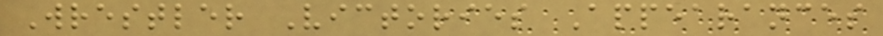Wrestler Victories Appearances
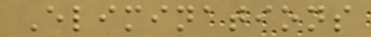Eliminations
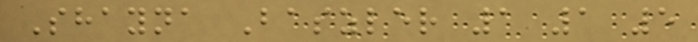Shayna Baszler 1 1 5
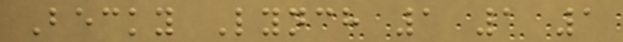Becky Lynch 1 1 1
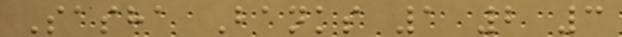Sasha Banks 1 2 3
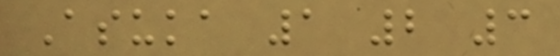Asuka 1 2 3
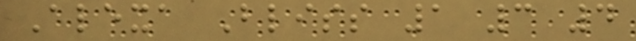Alexa Bliss 1 3 4
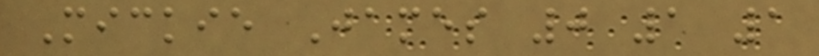Mickie James 0 1 1
